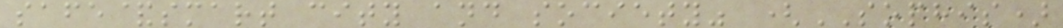safe&smart city and society" (SOPHIS)
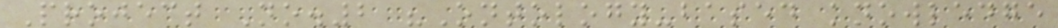Project No.2 "Ontology-based knowledge
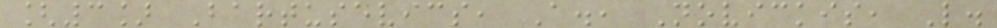[3] Bartusevics, A., Novickis, L.
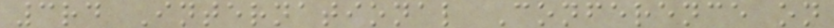3rd International Conference on
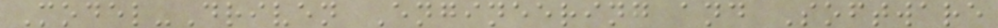Model-Driven Engineering and Software
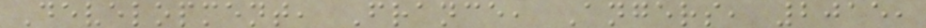Development, France, Angers, 2015,
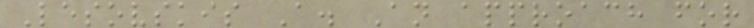Lesovskis A. An approach for
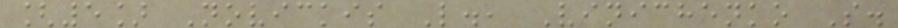[5] Novickis L., Vinichenko S.
